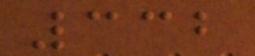332
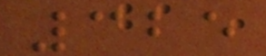325
